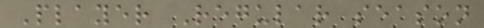Player Regular season
